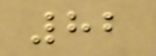82
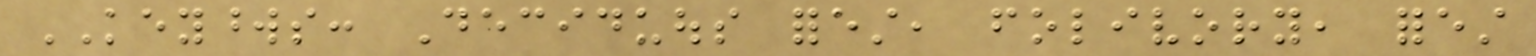KEYWORDS: Deciduous forest, folivory, forest
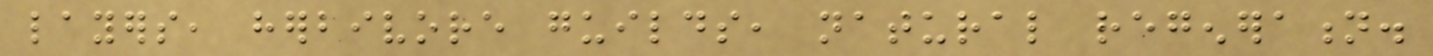layers, herbivore guilds, natural regeneration.
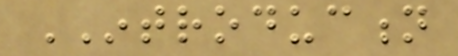INTRODUCTION
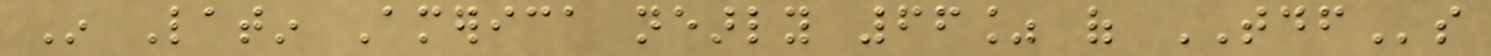In Latin America nearly 66% of TDFs
